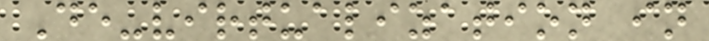De-virtualization in
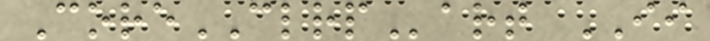CoreCLRPart II
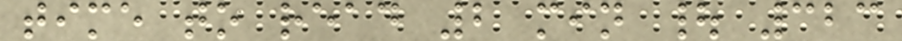time to read 2 min | 323
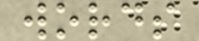words
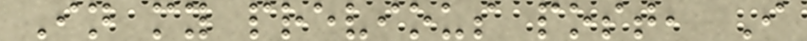In my previous post, I
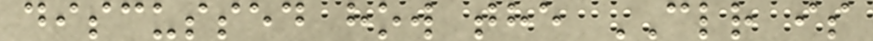discussed how the CLR is
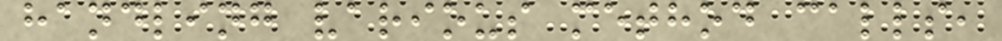handling various method calls,
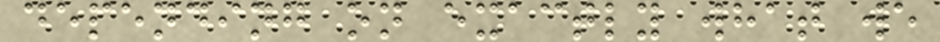depending on exactly what we
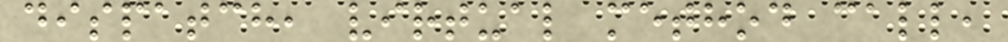dispatch, virtual method call,
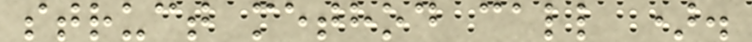struct method call ).
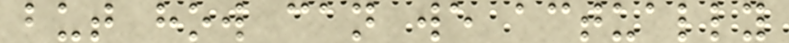but how can we actually
